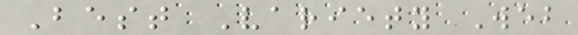Best Variety Web
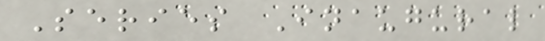Series Inaugural
